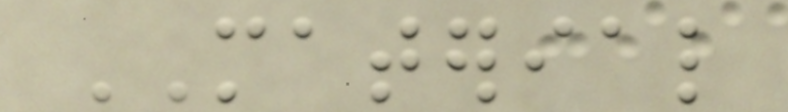MATERIAL
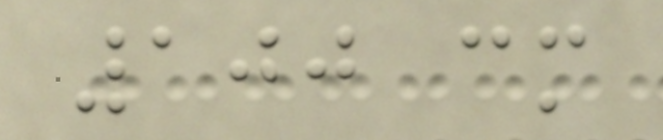100 cm
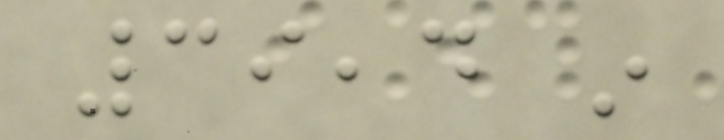39,4 in
